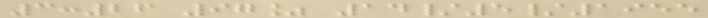3:26 97% 14/5/1955
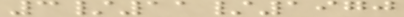3/11/1970
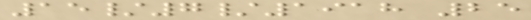15/7/1918 25
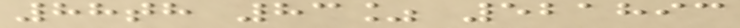88th 83% 521893
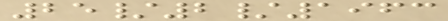25/2/1963
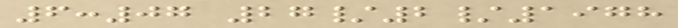6:07 27/2/1978
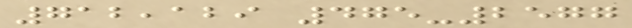712,129 475-2577
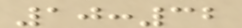10:32
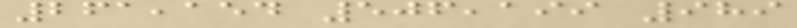261,154 506,199 989
